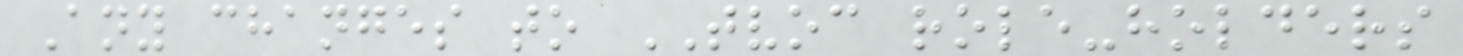Any changes to TVOC role-holders
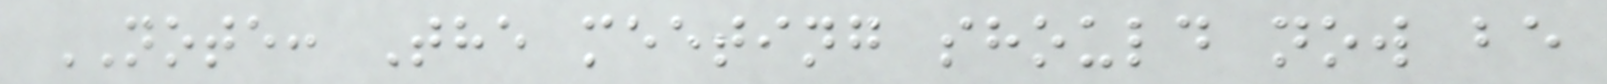NOTE: The meeting should now be
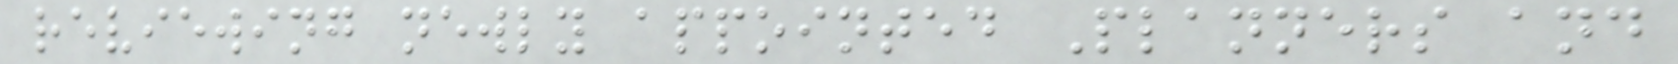reviewing newly appointed Planners and
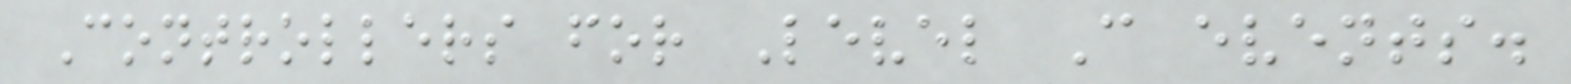Controllers for Level C events.
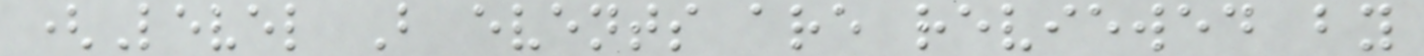(Level B events are reviewed by
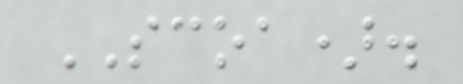SCOA).
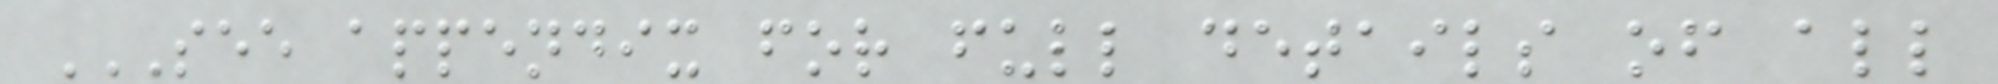SEE APPENDIX FOR FULL DETAILS OF ALL
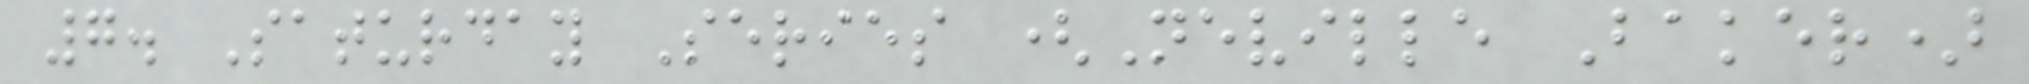7. Saturday Series (Neville Baker)
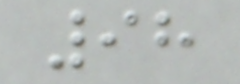98
